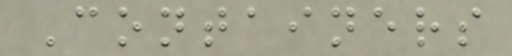Containers
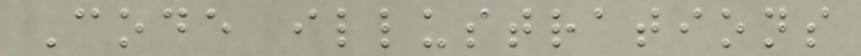Code illustrations
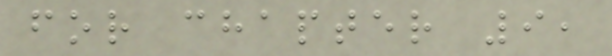for chapter 9,
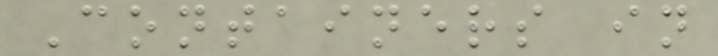Containers in
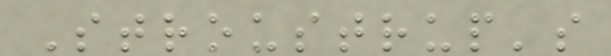Stroustrup's
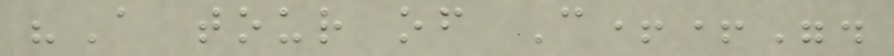"A tour of C++".
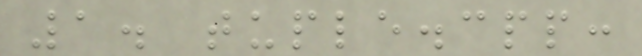1. tuple.cpp:
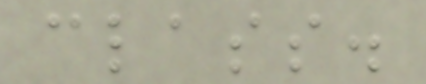class.
